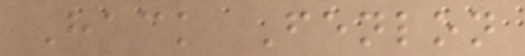Hack Fenlon
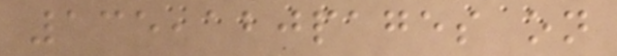135,120pages on
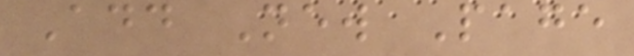Add New Page
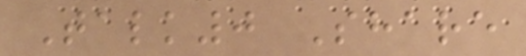Talk0 Share
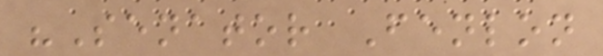"Senator Fenlon
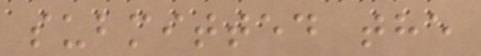submitted the
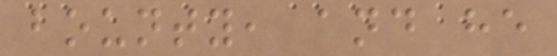bounty, and he
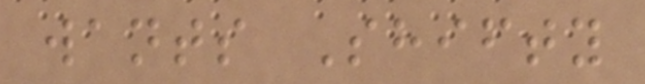wants Shifty
